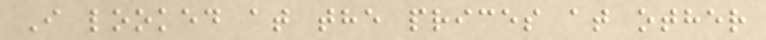I looked at the prices at other
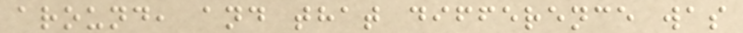around, and that difference was
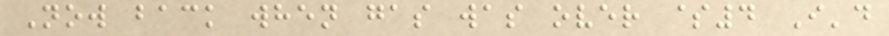Now back when gas was over $4 I'd
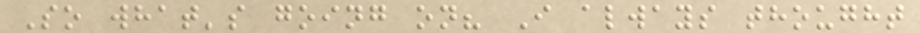So what's going on? I always thought
